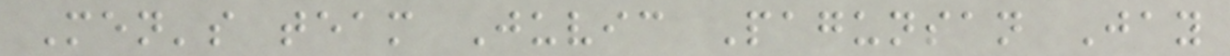Men's team Juvic Pagunsan Jay
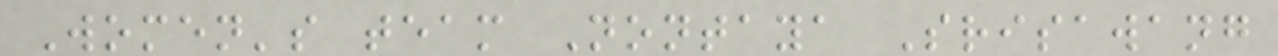Women's team Nontaya Srisawang
